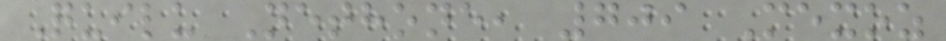Quilu Nethone, 709 Mexoz
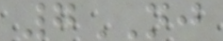7NJ
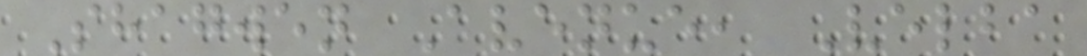Shagwen Avenue, Velba
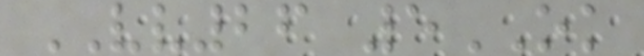VV26 5OK
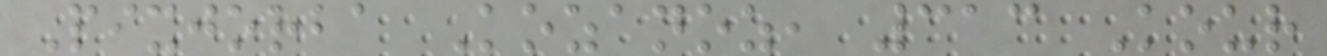Pixjorba Kozanoz, 313 Kour
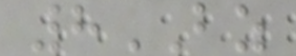8BZ
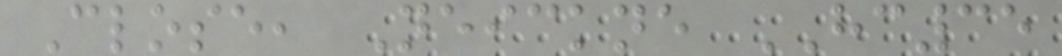Close, Neickne HC35
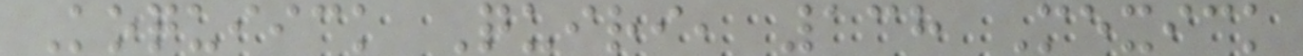Koquiick Quiri, 138 Mexick
